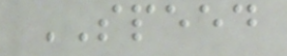SPEED
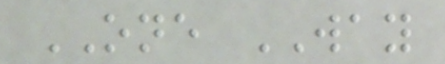ONE WAY
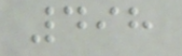498
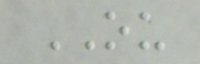OU
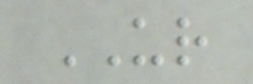UR
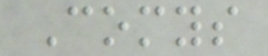Comys
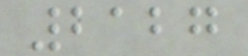2127
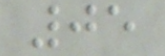05
